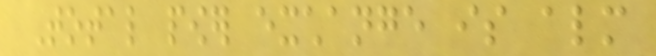Total power exchange is almost
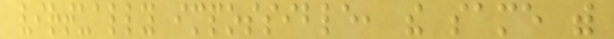virtually impossible, the same with
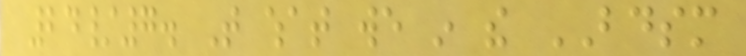24/7. That what we in the BDSM
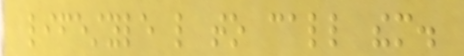lifestyle like to call them.
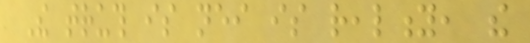The truth is neither is reality, the
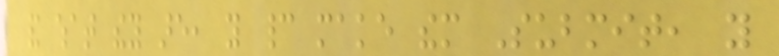and what they are, you cannot make them Submit, you
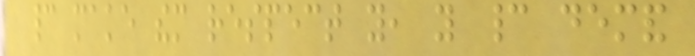cannot make them respect you, you cannot demand
